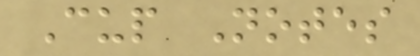Cup Notes
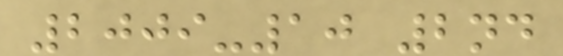2009-10 2nd
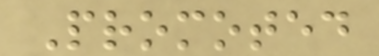Promoted
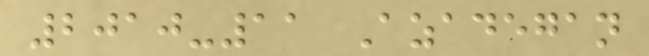2010-11 Azadegan
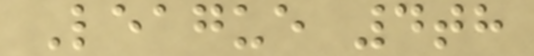League 4th
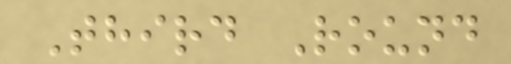Third Round
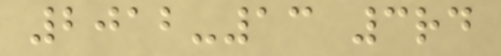2012-13 3rd
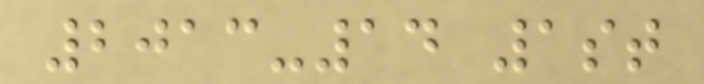2013-14 1st
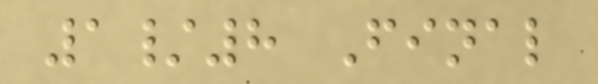1/8 Final
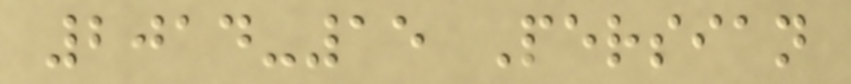2014-15 Persian
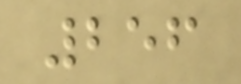256
